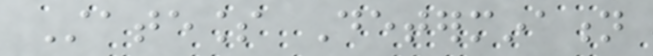Stateless Determination
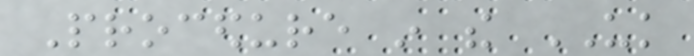Procedure in the UK
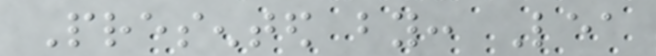Presented by: Lea
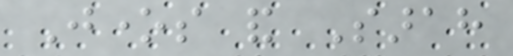Jones and Sarah
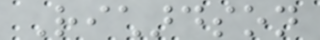Richardson
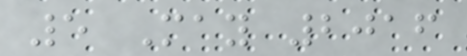5 May 2016
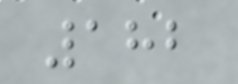182
